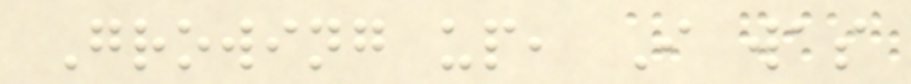Growing up, I was
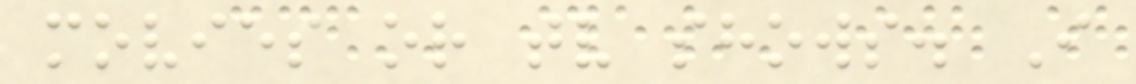movies or tv shows. I
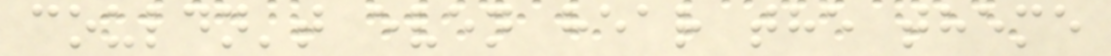couldn't even hear the theme
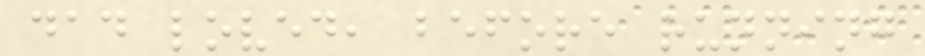dad loved, before running
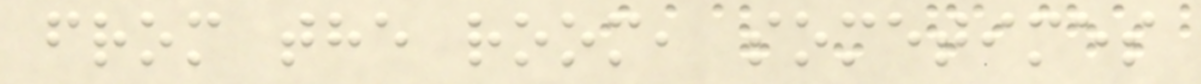from the room, sometimes
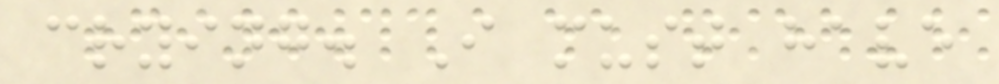crying. I must have
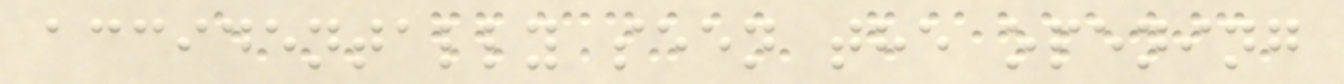accidentally seen the opening
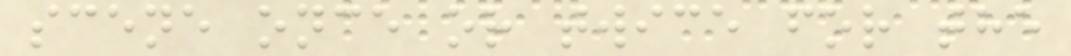scene once or twice for the
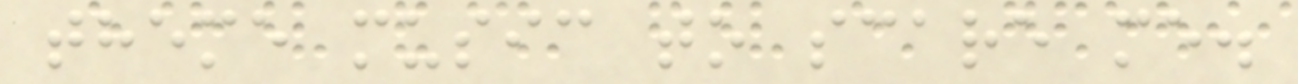theme music to scare me.
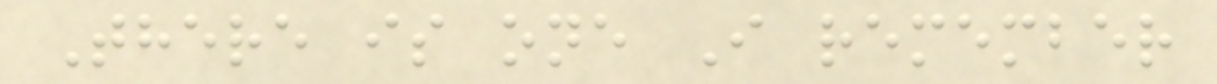There is one I remember
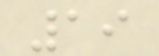19
